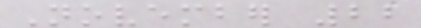November 22
